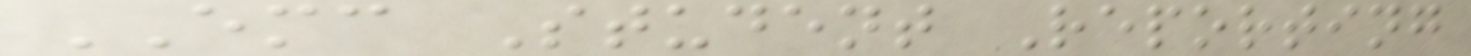EMC Student Reporting
